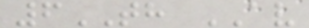6TH AV
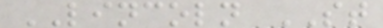LINCOLN ST
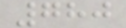780
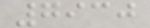7930
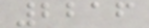2216
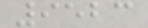9523
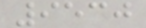9530
